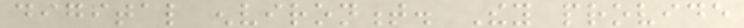digital environment. They provide
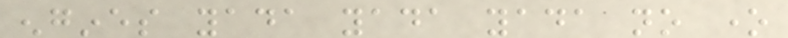engines yada yada yada no one
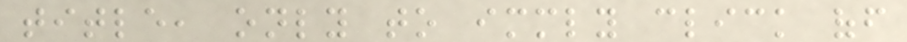title, only to immediately click off
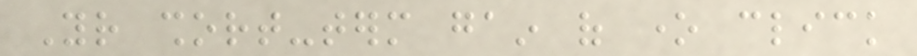Your short-term gain of one click
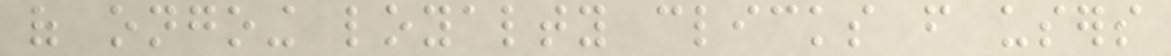of ongoing loyalty clicks from users
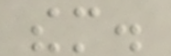them.
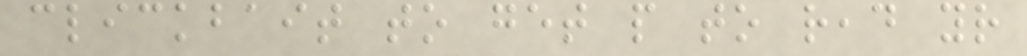clickbait to get people to read your
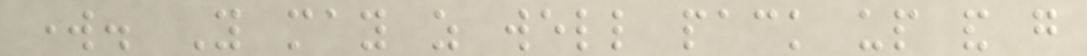work. You may as well pack up and go
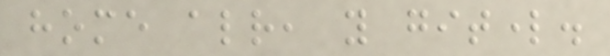home already, you gitlord.
